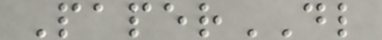PaperDL
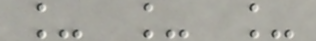_ _ _
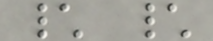\ \
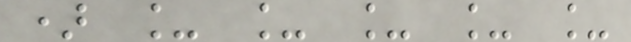) _ _ _ _ _
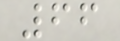66
